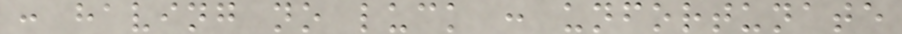: having no luck : unfortunate
